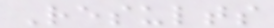Results
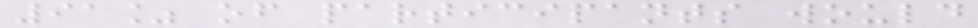91% of participants would
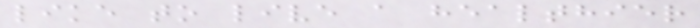like to live a healthier
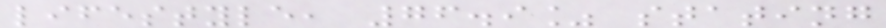lifestyle, 76.9% stating
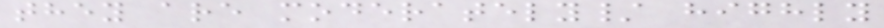they are moderately/ highly
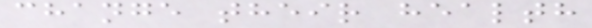change their health
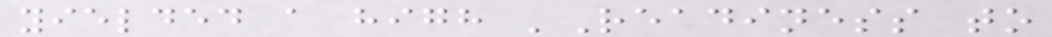yielded a high 'Readiness to
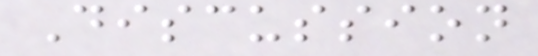Discussion
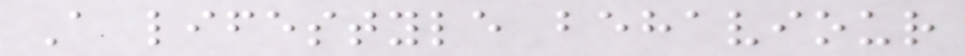A lifestyle behaviour
